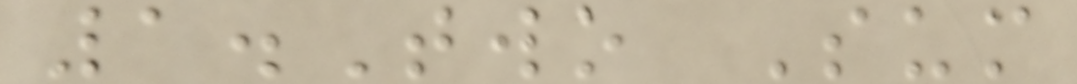1.Two Sum
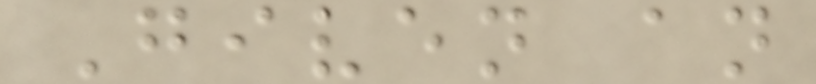Given an
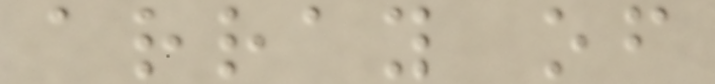array of
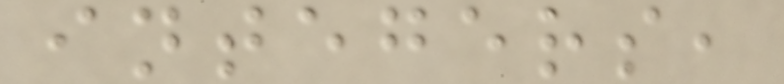integers,
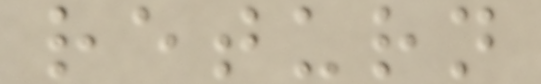return
